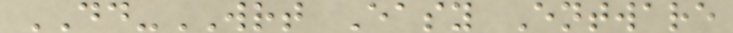DD-WRT Easy Entware
